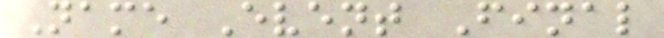Name Event Final
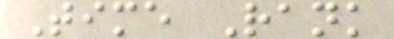Time Rank
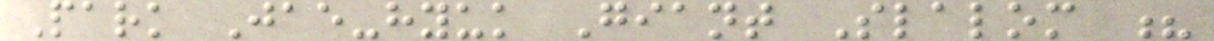Park Jae-hyuk Giant Slalom ?
